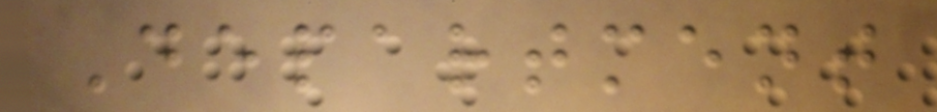Department
